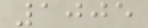1005
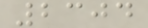2304
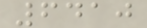6410
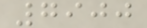7900
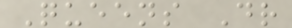Queens Dr
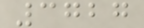3727
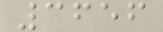3656
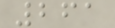261
